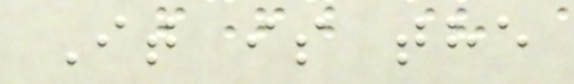It is the
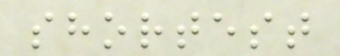shortest
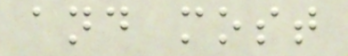and most
